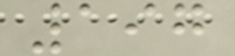197
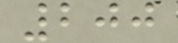200
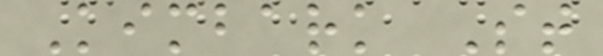Kimbark St
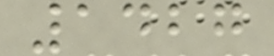1427
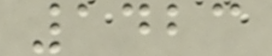1423
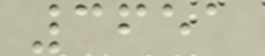3651
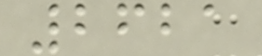2621
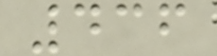436
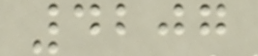4207
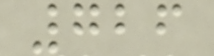726
